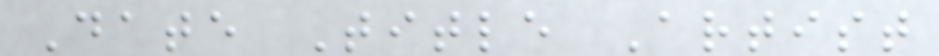Date Title Artist
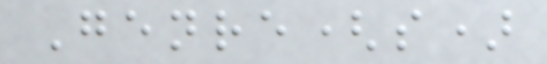Genre(s)
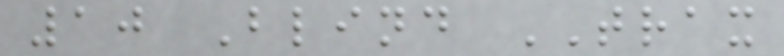10 Blind TRAX
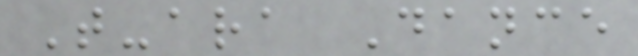T-ara Dance
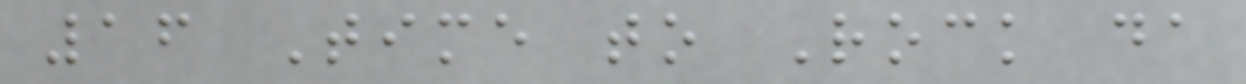16 Time to Rock da
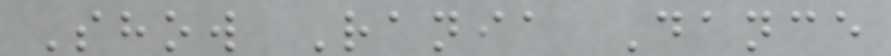Show Rania Dance
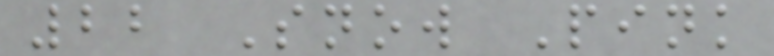22 Snow Pink
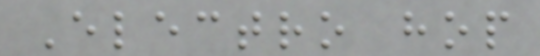Electro hop
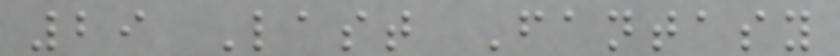29 Last Fantasy
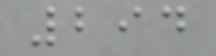294
